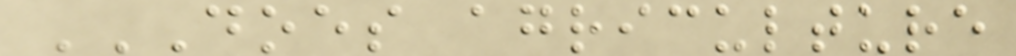DOES AGRICULTURE
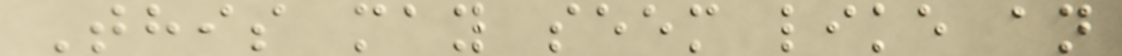This may seem like an
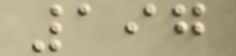197
